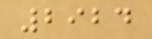2924
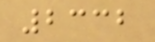2332
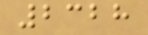2328
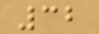32
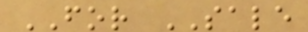FOR SALE
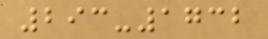293-1732
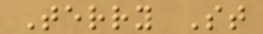Terry St
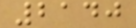2140
